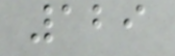129
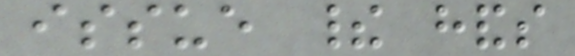issue their hands
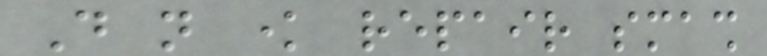Do not know repair smash
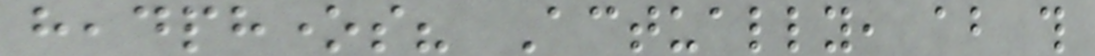headphones? Actually, about this
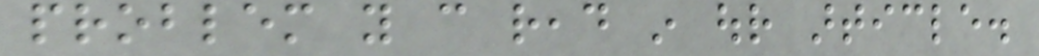problem you can read in our article.
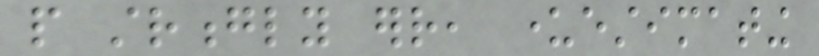people strongly err, underestimating
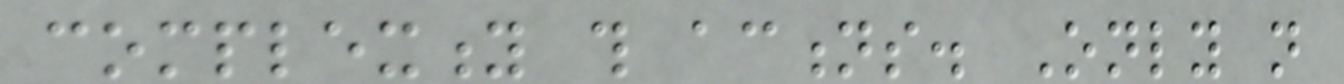complexity this actions. Only not
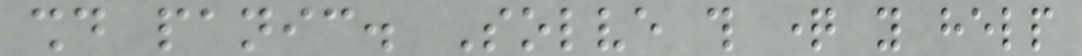should panic. Solve this question you help
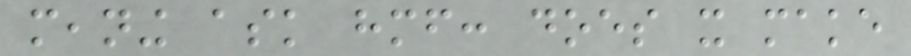meaning ask himself: does it make
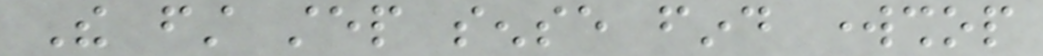The first step sense find workshop
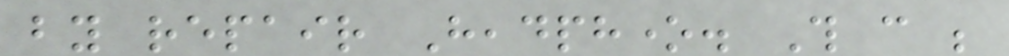by repair Headphone. This can be
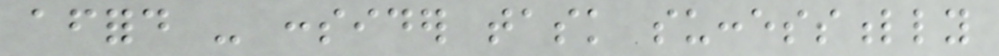afford - consider task successfully
